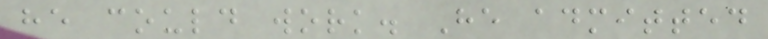he could work. He admitted
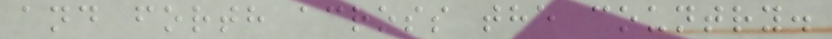and forth across the country.
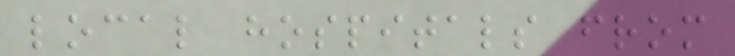local hospitals from
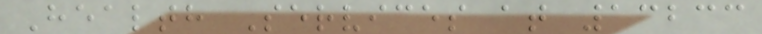Health Services at 13233
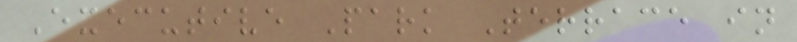Executive Park Terrace in
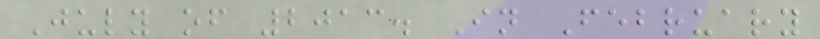July of 2013. In February
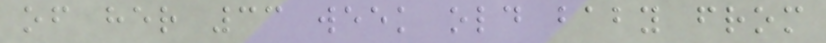of her 33 week old baby from
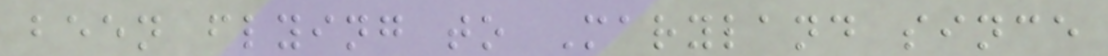been flying to Maryland since
